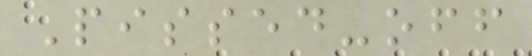Pissed-off
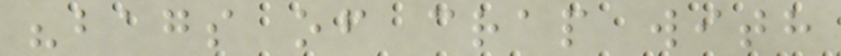"bags of crap with
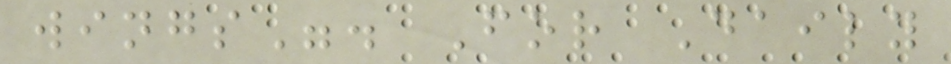wings". For Daily
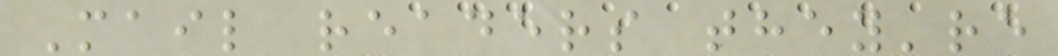Mail readers they're
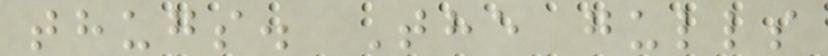thugs. The gulls
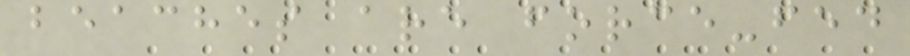beaches are force-fed
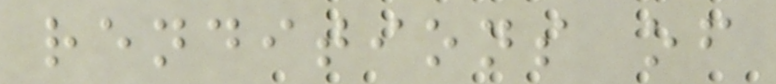renditions of
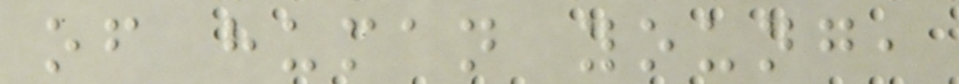of human young,
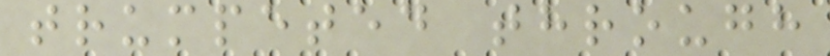trumpeted through
